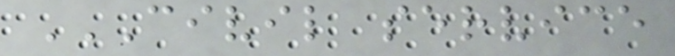CIVIL SERVICE
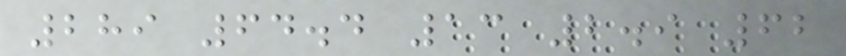289 64.4 13 2.9 62
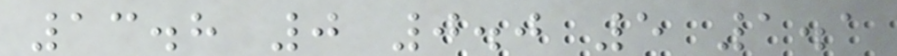13.8 0 0.0 5 1.1
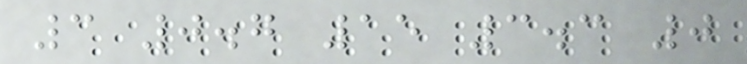3 0.7 15 3.3 0
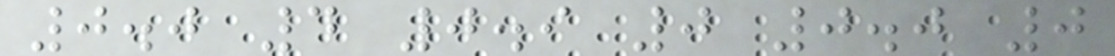0.0 4 0.9 0 0.0 0
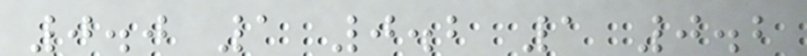0.0 1 0.2 1 0.2
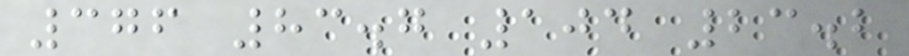376 83.7 104 23.2
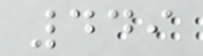449
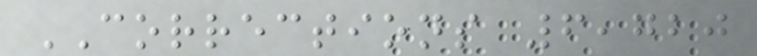CORRECTIONS 6,720
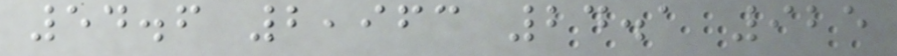54.6 2,963 24.1 925
